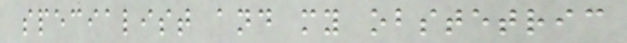specialist and my obstetric
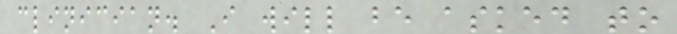clinician. I will be asked to
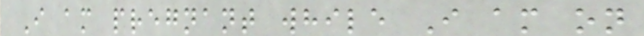I am pregnant while I am on
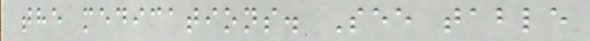the medications. See table
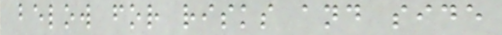below for risks and side
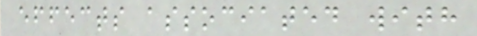effects associated with
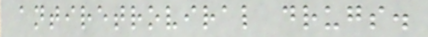antiretroviral drugs.
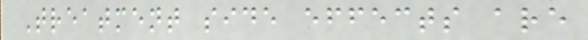Treatment side effects are
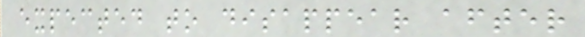expected to disappear after
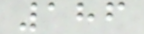186
